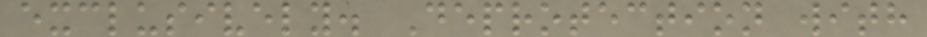exclusively. Deprotection with
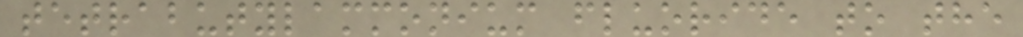tetrabutylammonium fluoride to the
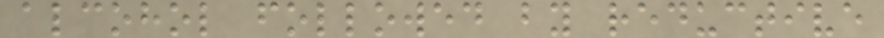alcohol followed by reductive
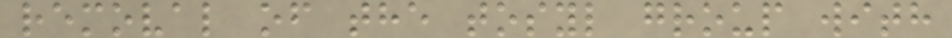removal of the tosyl group with
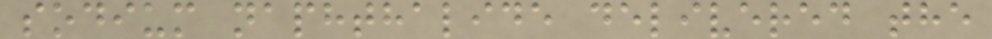sodium naphthalide delivered the
